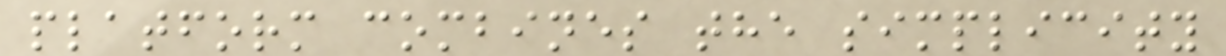platform combines the simplicity
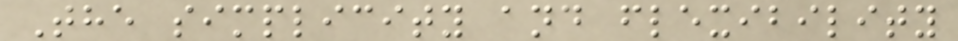The simplicity and flexibility
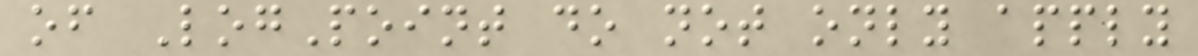of LogPoint do not only apply
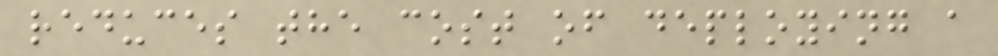reduces the cost of deploying a
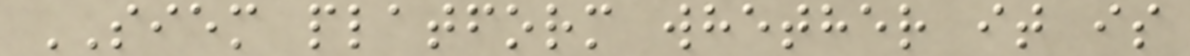SIEM platform whether it is
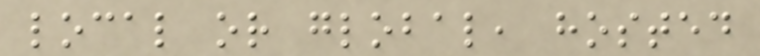local or global, hosted
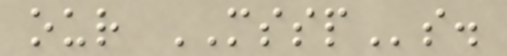our MSSPs.
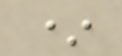*
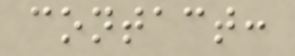contact:
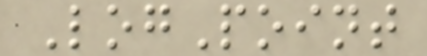LogPoint
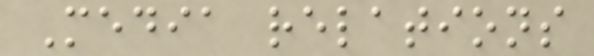Media relations
